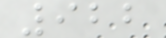922
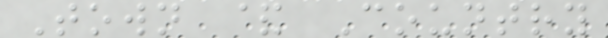Town & Country
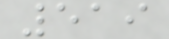519
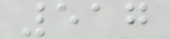517
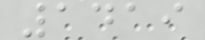1419
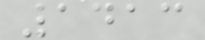1413
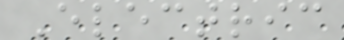Electric
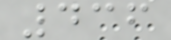436
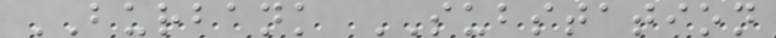BURBANK SUBSTATION
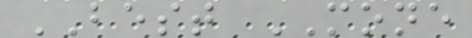BEST MONE
